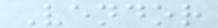Vendor
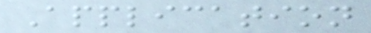Application
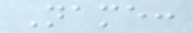Name:
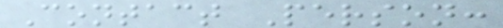Contact Person:
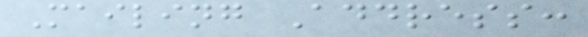Mailing Address:
